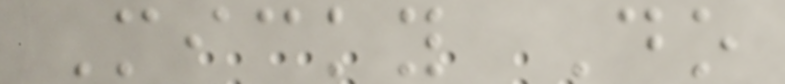Micky Do
